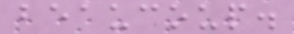beaucoup.
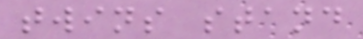twins stand
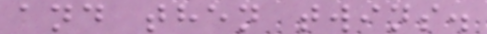and then twins.
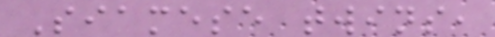Siamese twins,
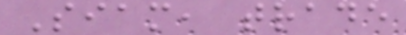Siam, trade
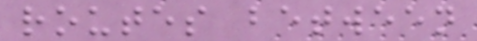routes between
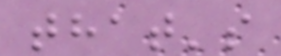that's
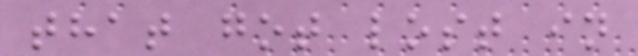that got lost in
